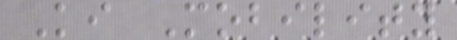Ki Mobility
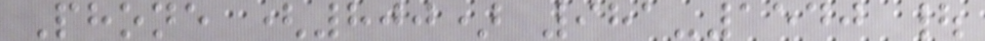Phone (800) 981-1540 |
